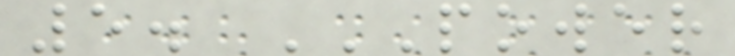5. POWER
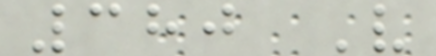380 V
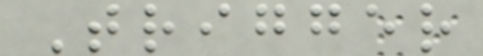Trigger
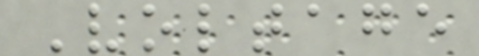Voltage
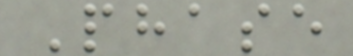Phase
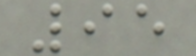95
